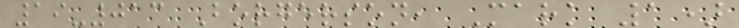19-013 Borgerson, Mark 1)
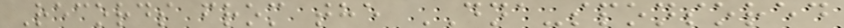Records from the DNA-sponsored
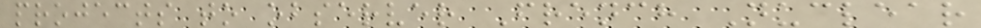projects to observer French Nuclear
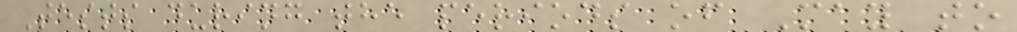Tests during the periods of May to
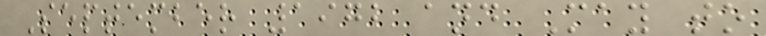September 1972 and May to
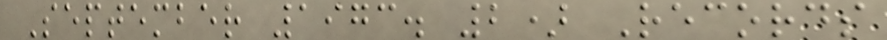September 1973. 2) Records
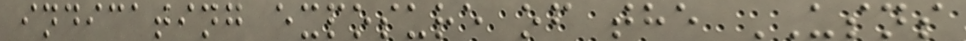indicating exposure of the USNS
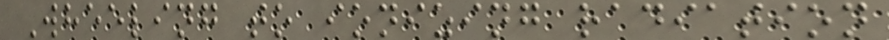Wheeling to ionizing radiation
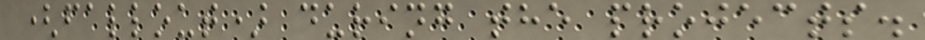(fallout) during the projects.
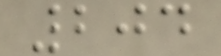204
